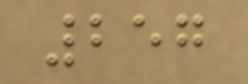257
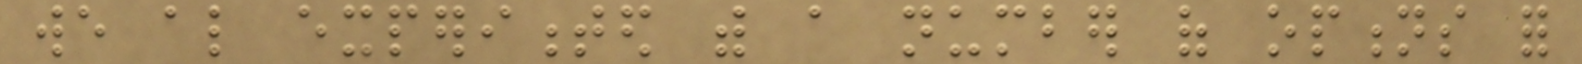we also experimented with a number of options for
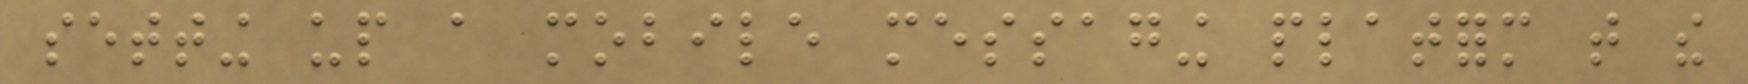setting up a mobile messaging platform that the
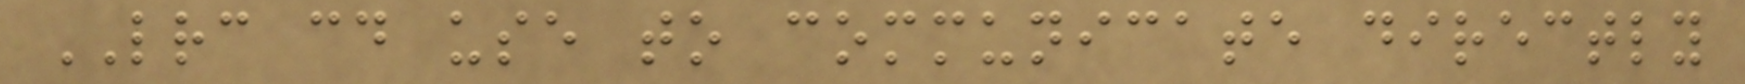LRC could use to communicate directly
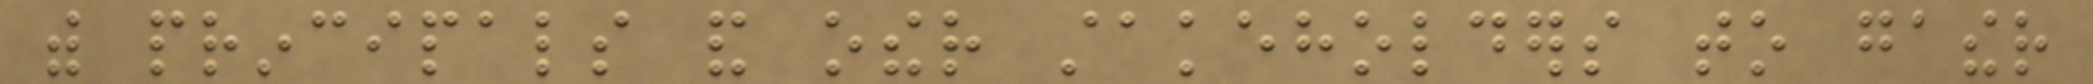with principals and other stakeholders to gather
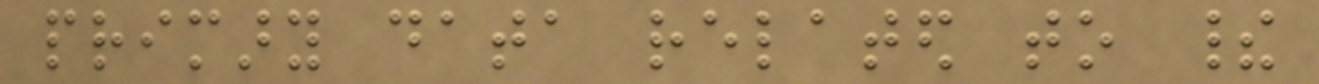primary data related to their
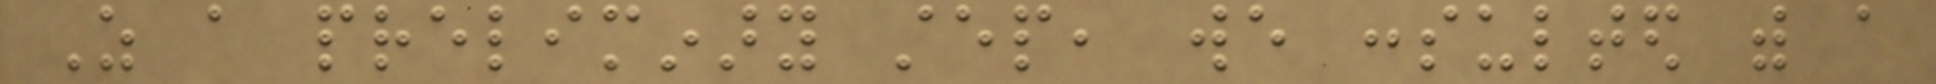As a preliminary step, we consulted with a
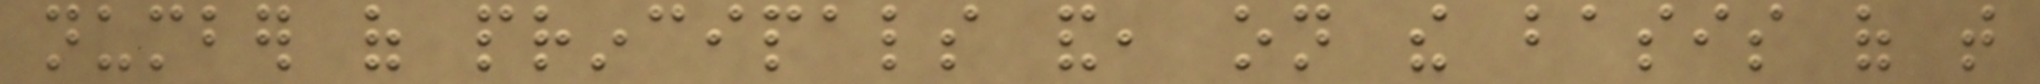number of principals and, on the basis of that
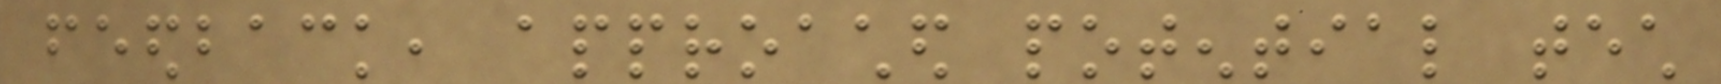feedback, approached potential tech
